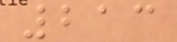213
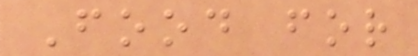Food for
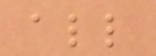all
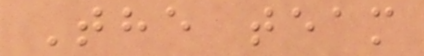The team
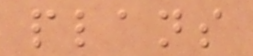plans
